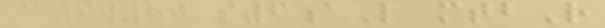@9w80 s6aL mtbR
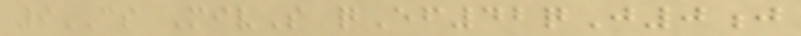9CS MivS qEf42qJ0j
